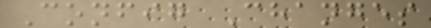Config Changes
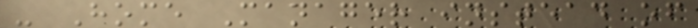- Home Manager instead of
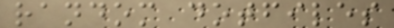random dotfiles
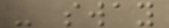- sway
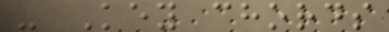- Key chords
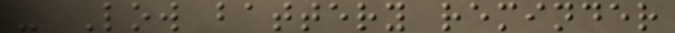- Low battery reminder
